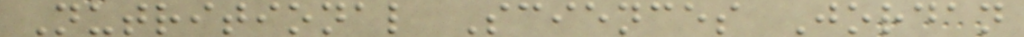Nutritional Sciences Jordan
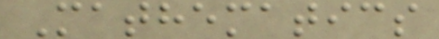Mathematics
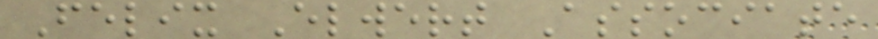Felix Elwert Associate
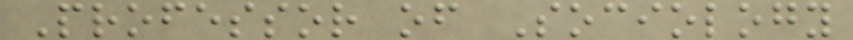Professor of Sociology
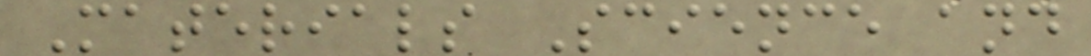Materials Science and
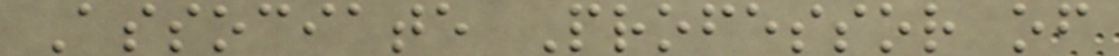Associate Professor of
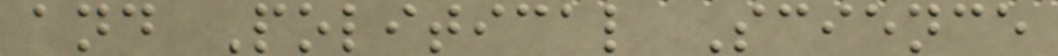and Political Science
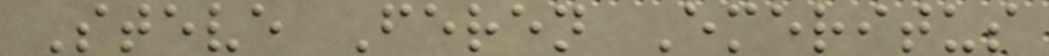Steve Feren Emeritus
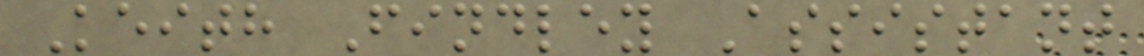Keith Findley Assistant
